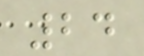24
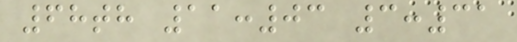68th 11:03 3:31
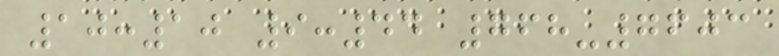10:10 9:44 768-7603
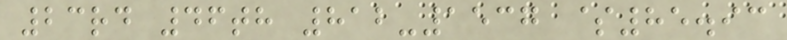23rd 46th 812-1537 $85.93
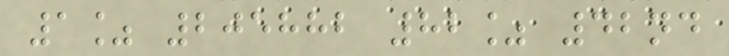1% 205882 82% 42nd
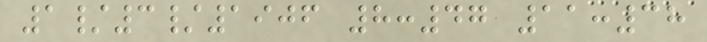1/3/1906 8:47 11:38
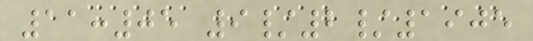11:05 9/2/1905
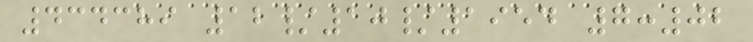434389 12/10/1954 7:02
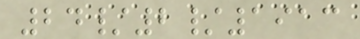24/2/1913
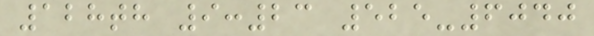128th 9:23 525-6040
